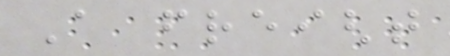A freight
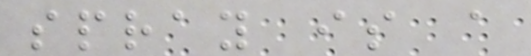spray is a
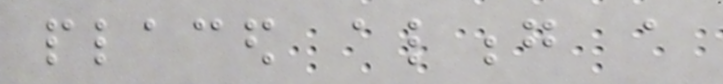placed along a
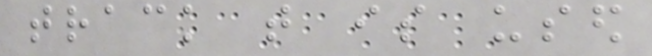track that is used
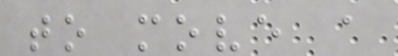to move a
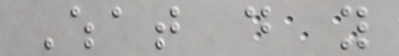What do you
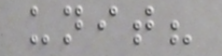unit?
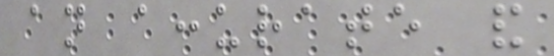an accurate and
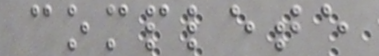complete
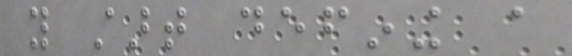you start defining a
